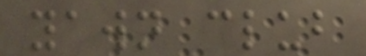yawn club
